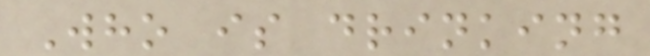Who is drinking
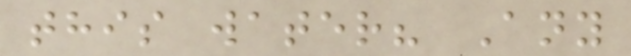this water? Any
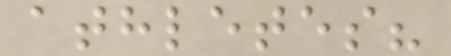athletes?
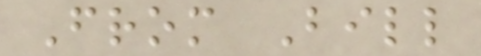From Bill
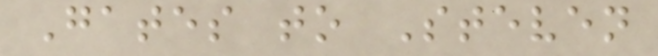Gates to Steven
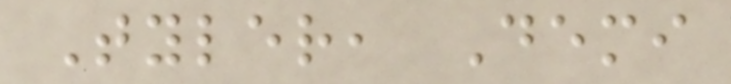Tyler, Demi
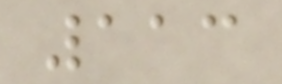113
